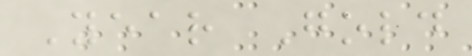Year Gold
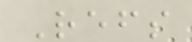Refs
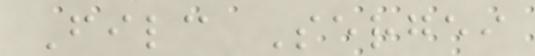Filc Sergei
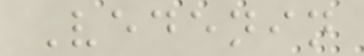Vedenin
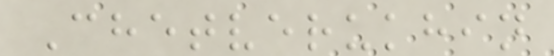Chetverukhin
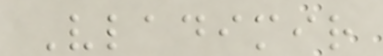Vladimir
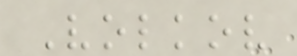Volkov
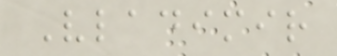Vladimir
